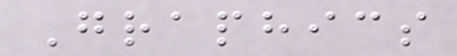Graphics
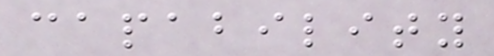capability
